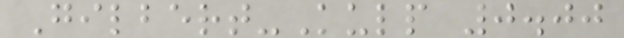Gilbert-Kulp 0.00
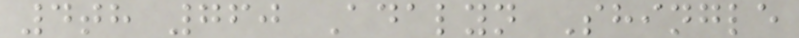4th 760 Adalyn Shingle
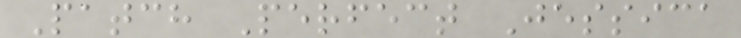Patch Perfect Jessica
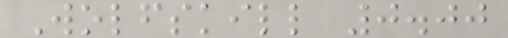Wolfskill 0.00
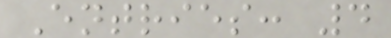Entries: 4
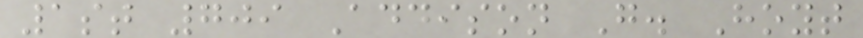1st 709 Addison G. Hoyt
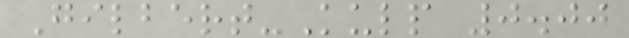Gilbert-Kulp 0.00
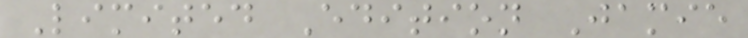Limited Edition Jamie
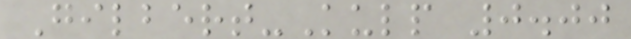Gilbert-Kulp 0.00
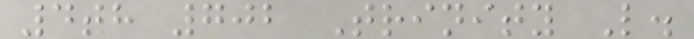4th 702 Trinity L.
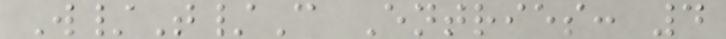W/T/C Entries: 4
